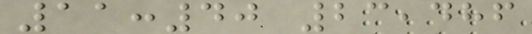11:40 23,486
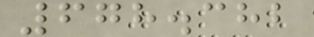678.382
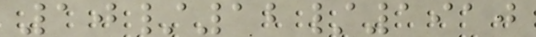10/12/1910
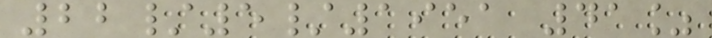22/5/1951 41%
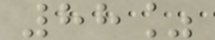88%
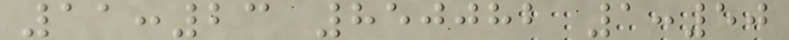11:23 850082 1:50
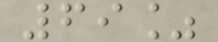69%
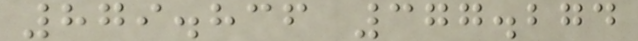879.836 377.274
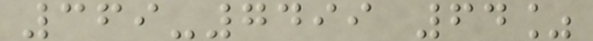369-7499 64%
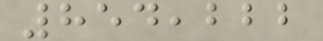854,222
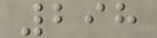298
